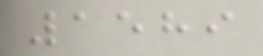1589
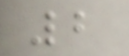2
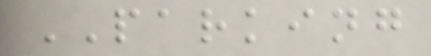PARKING
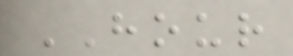HOUR
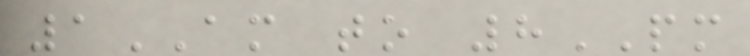1AM to 8PM
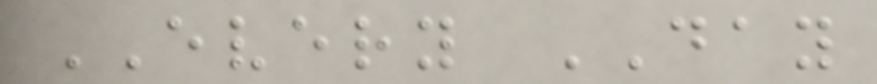EVERY DAY
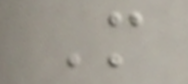M
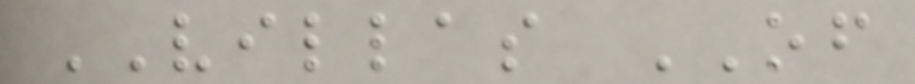VILLAS OF
